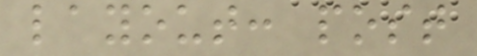layout: post
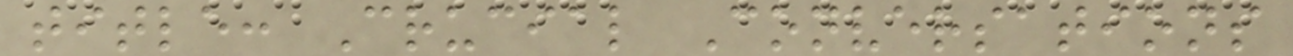title: Crucial Conversations
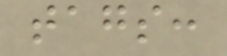tags:
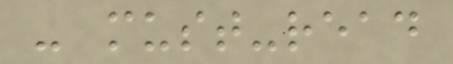- must-read
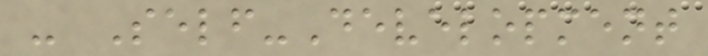- Self-Development
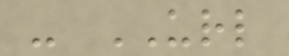- URL
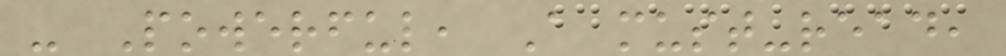- Powerful, A must-read,
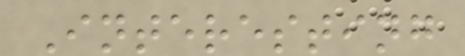Interesting
